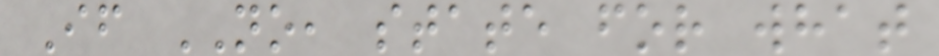If NO, state for what
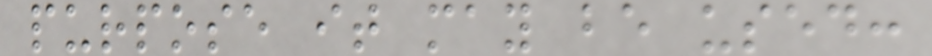purpose it may be used:
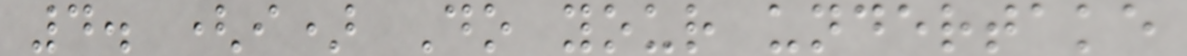4. (i) Do your undertake
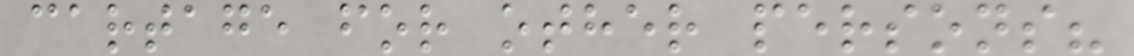cartage for other persons?
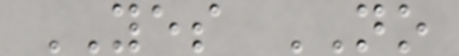YES NO
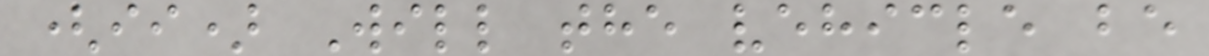(ii) Will the vehicle be
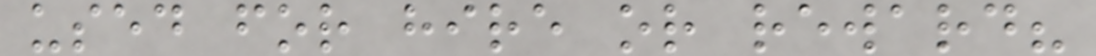used for hire or reward?
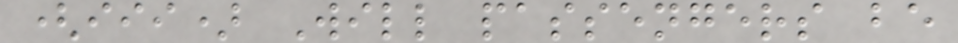(iii) Will passengers be
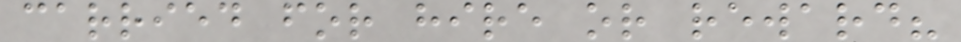carried for hire or reward?
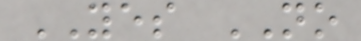YES NO
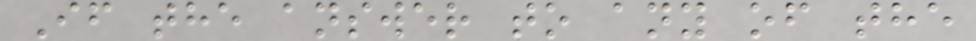If the answer to any of the
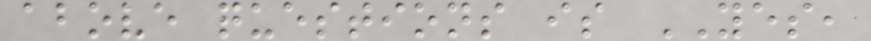above questions is YES,
